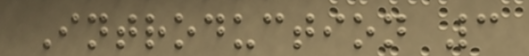Introduction 3
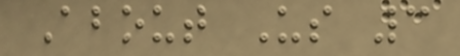About Us 3
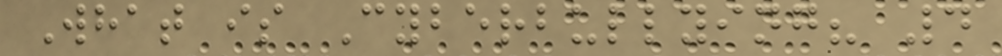What is Cyberbullying? 4
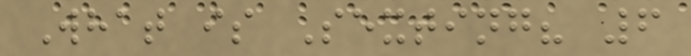What is Sexting? 6
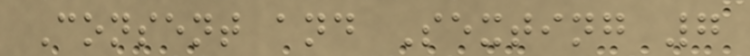Consent and Sexting 7
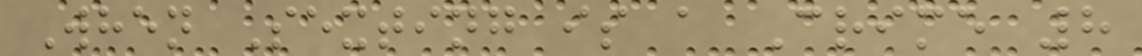When Sexting is a Crime 8
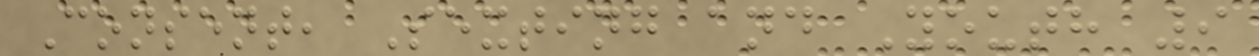Consent, Sexting and Youth 9
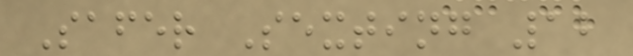Safer Sexting 12
